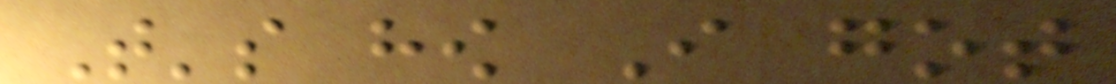That's how I got
